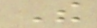The
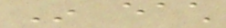In each
